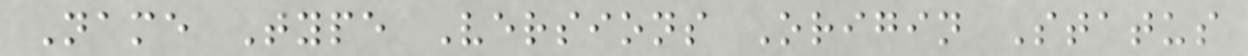Name Type Versions Origin Status
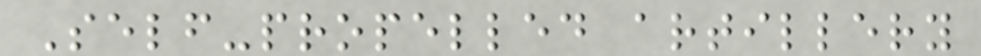Self-propelled artillery
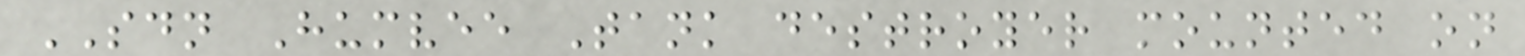SDN Humvee Tank destroyer mounted on
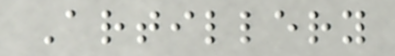Artillery
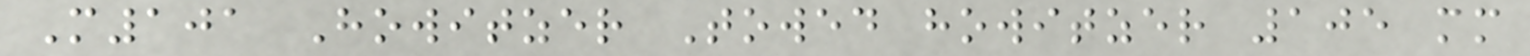M101 Howitzer Towed howitzer 105 mm
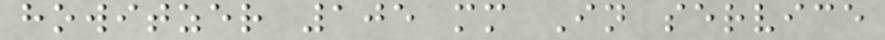howitzer 105 mm In service
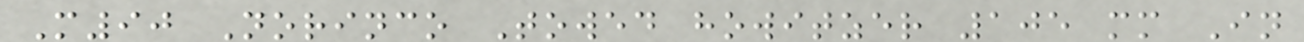M90 Norinco Towed howitzer 105 mm In
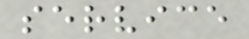service
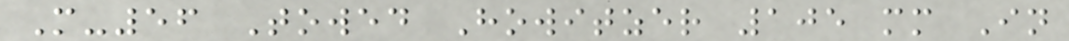M-56 Towed Howitzer 105 mm In
